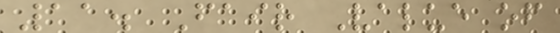11. Fair Value of
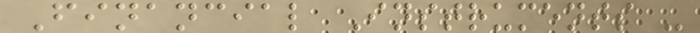Financial Instruments -
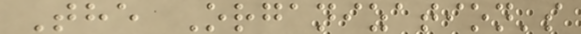The Organization's
